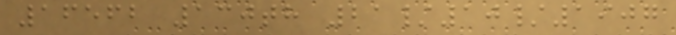16562 130th 21/10/1907
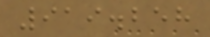919.258
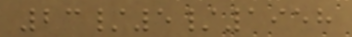23/5/1958
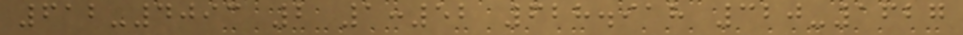612-4093 2 1:52 628.918 320-1627
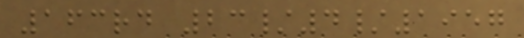163rd 23/4/1957
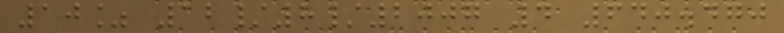10% 12/8/2007 4 640.470
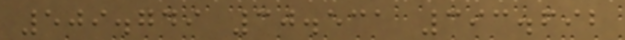509.749 30.531 393.692
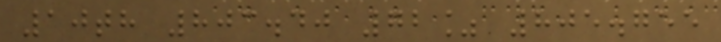10th 803.40 72% 805.755
